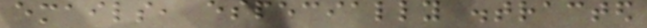emails, especially distracted
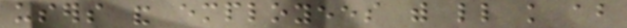users and employees with little knowledge about
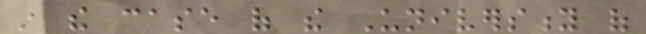in the case of the University of
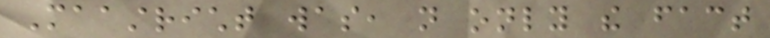Maastricht was, not only the fact
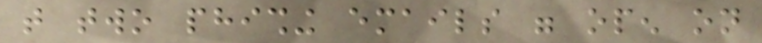that two phishing emails were open on
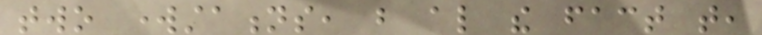two workstations, but also the fact that,
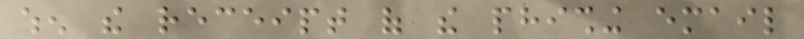when the receipt of the phishing email
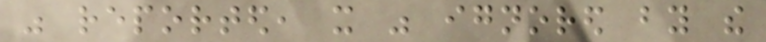was reported, it was ignored by the
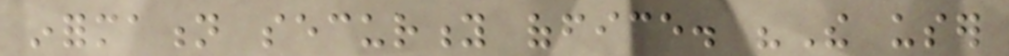information security office. "The user
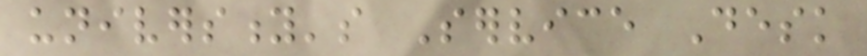university's Service Desk
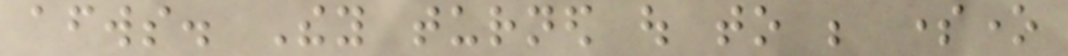afterwards. They turned out to be someone
